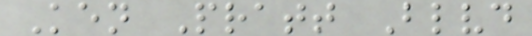Ken Pratt Blvd
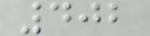402
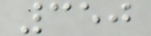350
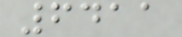6411
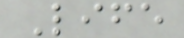Life
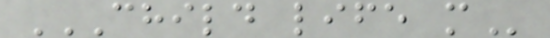CHILD LIFE M
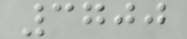3700
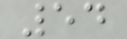54
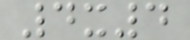4x4
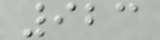923
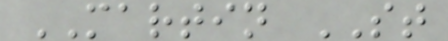MARTIN ST
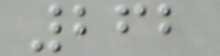262
